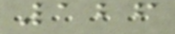126
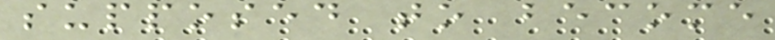supposed to become
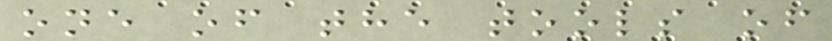one of the tools of
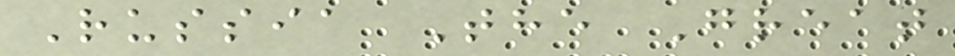Russia The Great
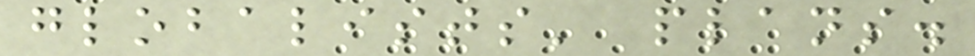globalists' plans.
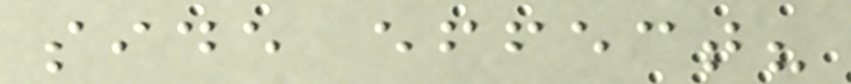side effect?
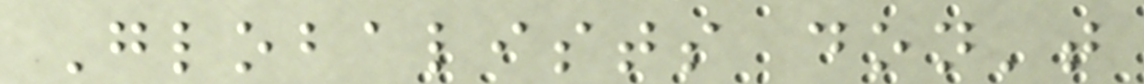Globalists don't
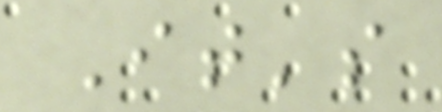It's
